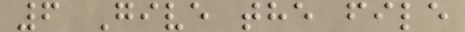6 Give the file
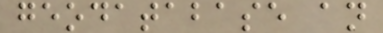geodatabase an
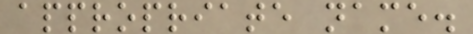appropriate name.
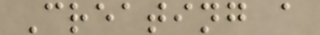Creating a
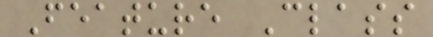Feature Class
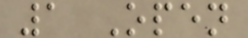1 Open
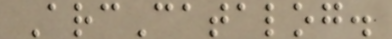ArcCatalog.
